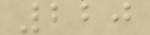220
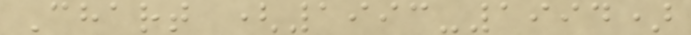Chart (1993-1994)
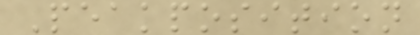Peakposition
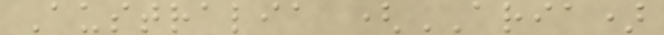Australia (ARIA)
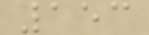153
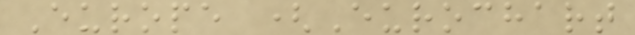Europe (Eurochart
